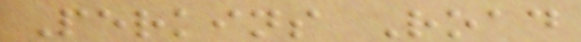Perkins Road
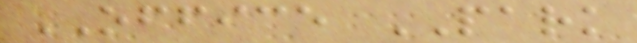OFFICE PARK
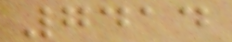7414
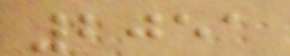2051
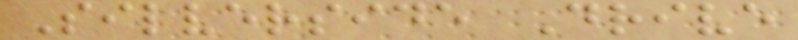Silverside Drive
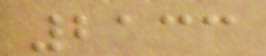2133
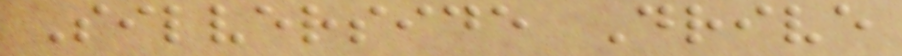Silverside Drive
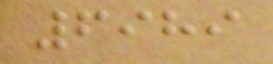6989
